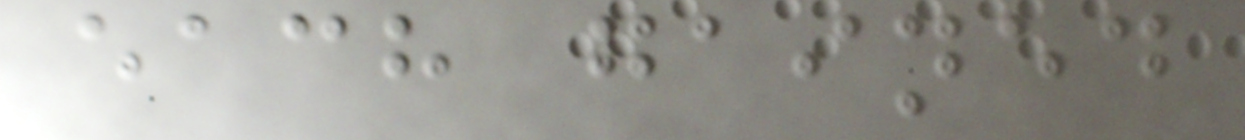each gained
